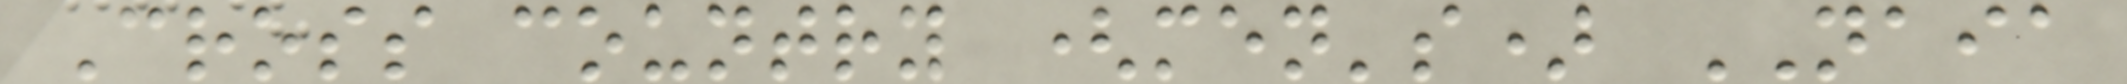Cross country (men's) NAIA
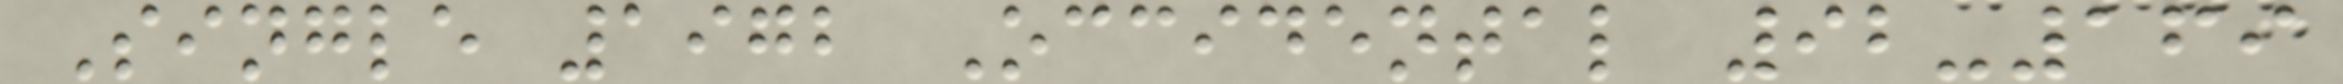Single 1972 Occidental 92-169
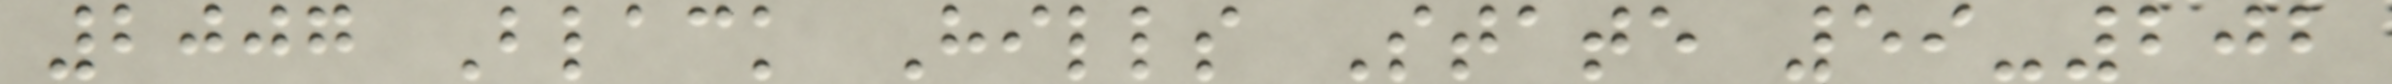2007 Black Hills State 59-202
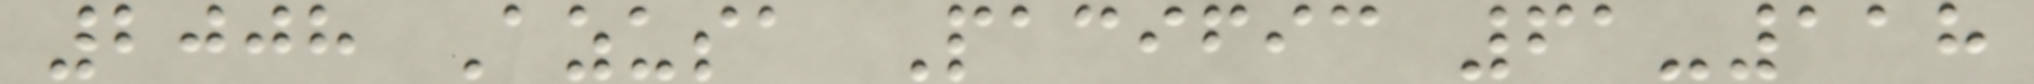2008 Azusa Pacific 61-118
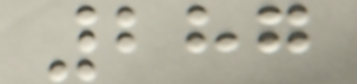287
